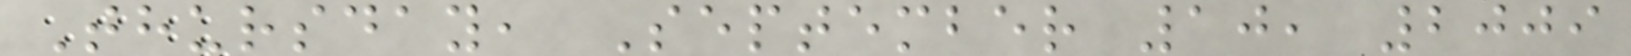Thursday, September 10, 2009
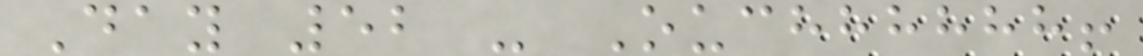Day 52 - Ouchhhhhh!
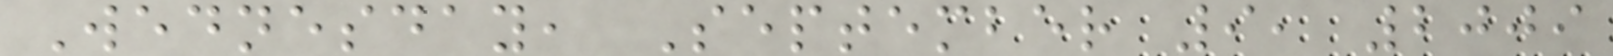Wednesday, September 9, 2009
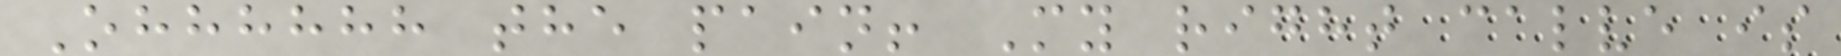Ohhhhhh the pain! My right calve is
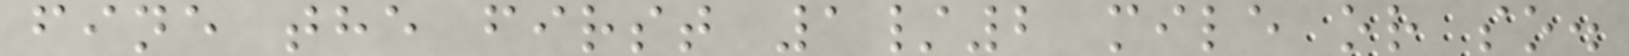fine the first 1/2 mile or so.
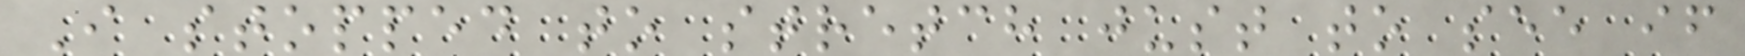I stopped to stretch just to see if
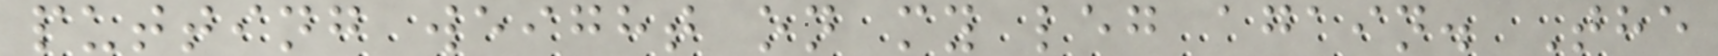putting weight on my leg again. The
